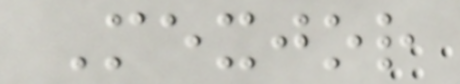Mexjor
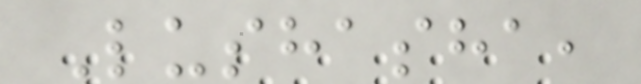Lushasha,
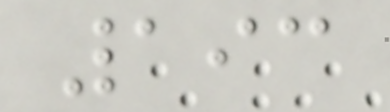193
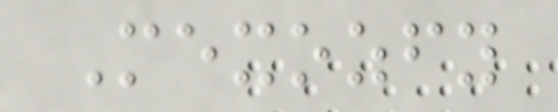Mexozfy
